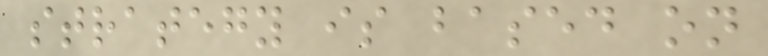strategy is based on
